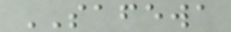SAFEWA
